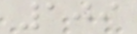109
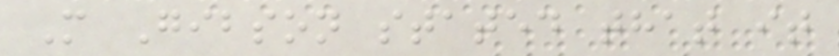M Gibson stated that it
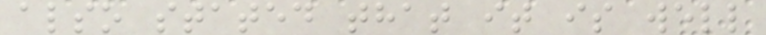also stated that it is well
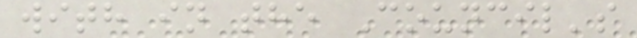with in the Council's
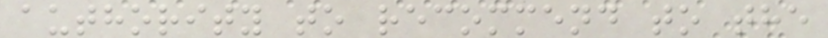authority to recommend to the
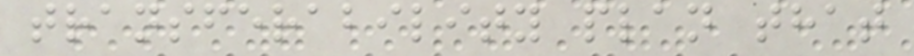transferability plan that
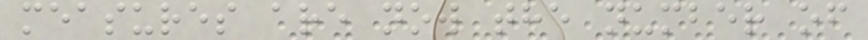measures are now the number of
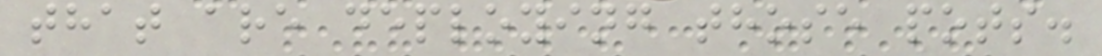that are deploying those pots.
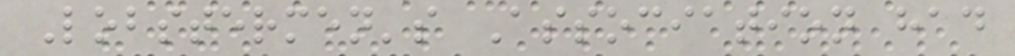Lobstermen's Association had
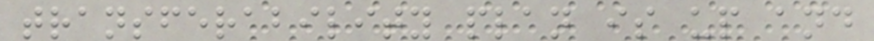transferability plan is up and
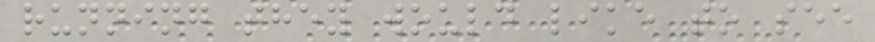running they would like to see
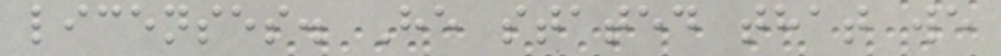licenses. He stated that we
